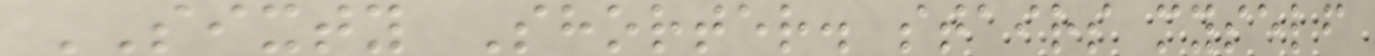SIXTY Shorter. stairs myself
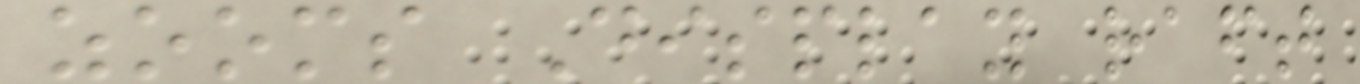zooms Display raft
